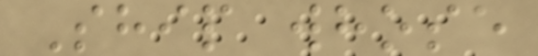Ship whose
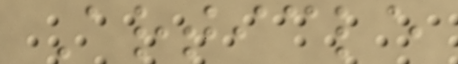Article
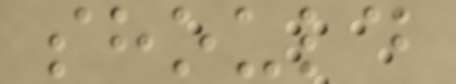should
